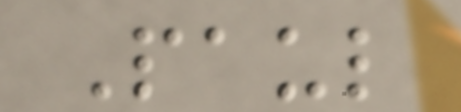Paul
